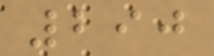290
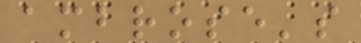ambrose's
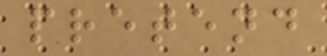pretend
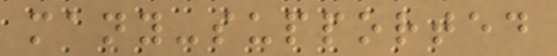many-supported
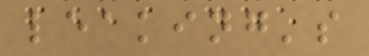leaking's
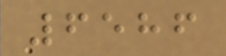6586
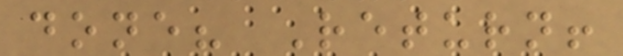done? Return!
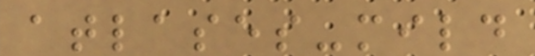atlases-mild
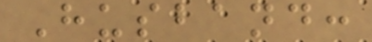Husband:
